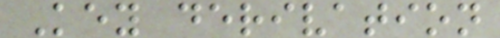Key derivation
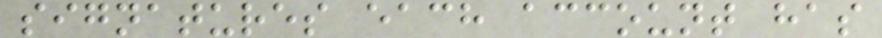signatures each account has
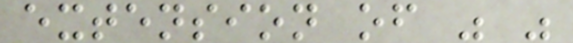extension of " "
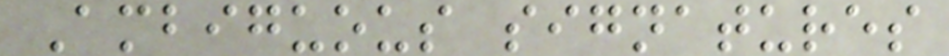Ambiguous signatures
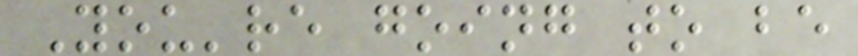You're going to be
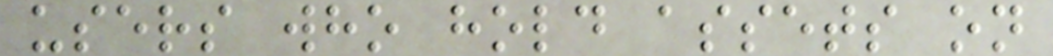users who hold assets on
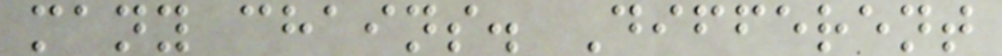many chains. Different
